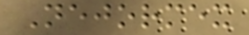Nejormex
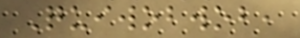Quiwobwob,
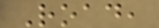Road,
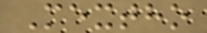Mextho
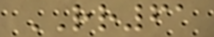RR61
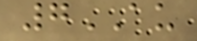7AU
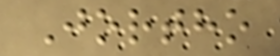Jortho
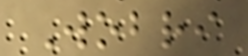Wobri
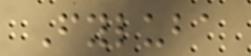Fyluba
